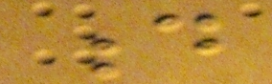d
